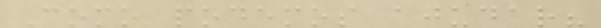Como podemos ajudar?
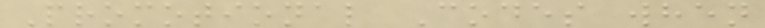Promotional Codes when
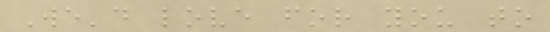We'd love for you to
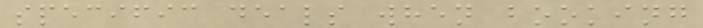specific deals when booking
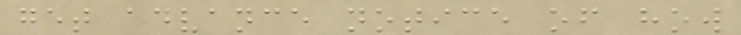get advance notice of how
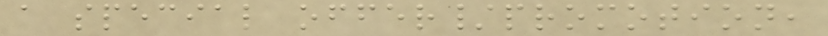a special offer/promotion,
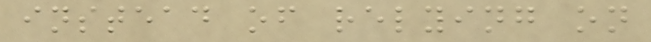instead of relying on
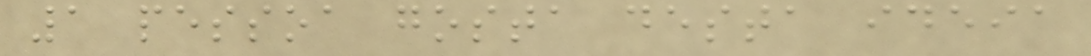1 pessoa gosta desta ideia
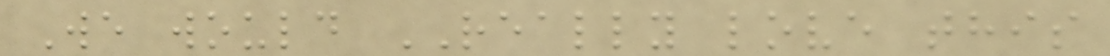We would REALLY love this
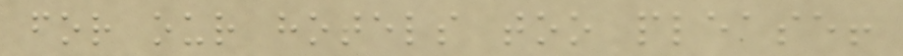for our hotels too please!
